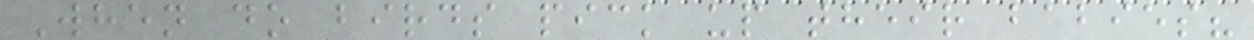When do birds pick up their babies?
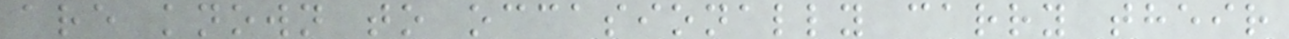are known to occasionally carry their
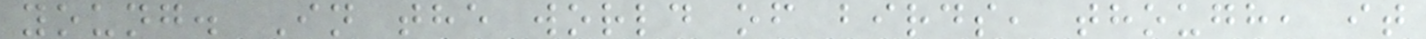young. In the world of birds, though, it
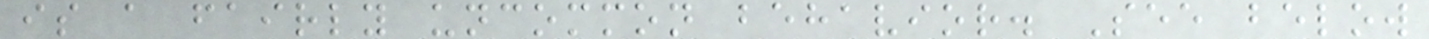is a fairly uncommon behavior. See below
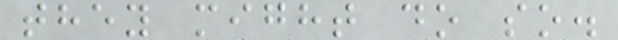they might do so.
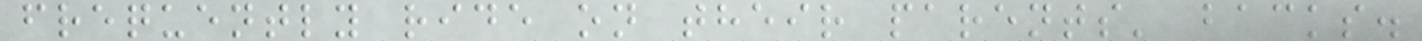frequently ride on their parents' backs.
